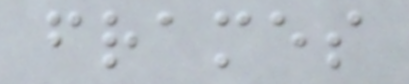frames
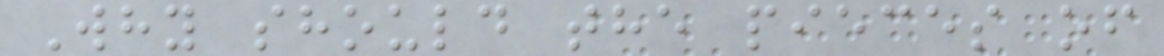Why should the pieces of
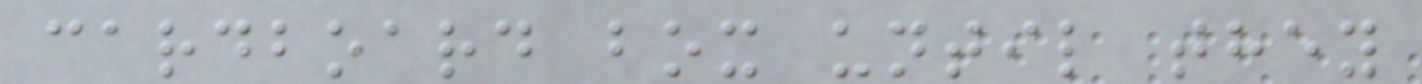cardboard box until they
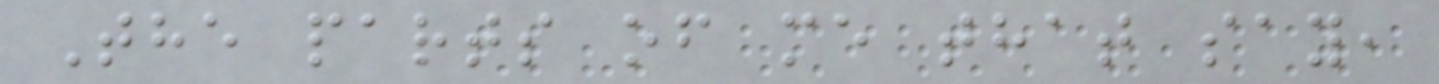The parts of me that say,
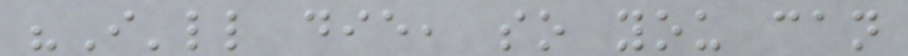"I'll die, so you can
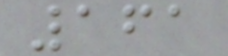161
